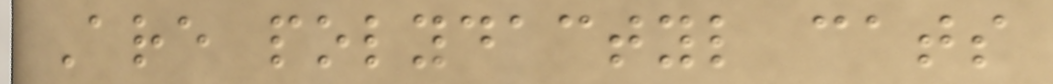Are polydactyl cats
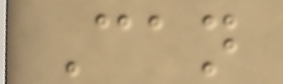Can
